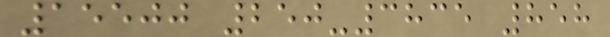15500 250-3835 858
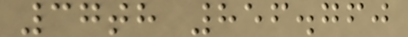37th 856.760
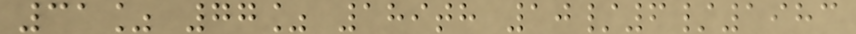31% 77% 189th 10/6/1983
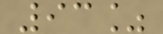93%
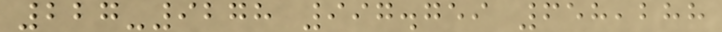227-9278 997.759 658,288
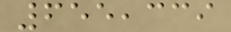655,339
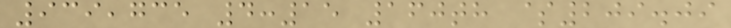939,735 4:15 160th $209.09
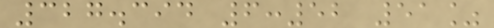327.394 6:52 51%
